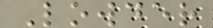Lowder
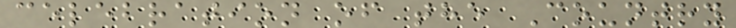celebration of the Country
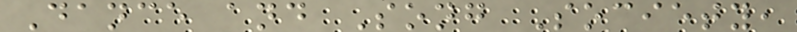Dance and Song Society,
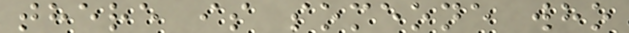there is someone who
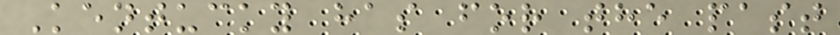Kentucky has for the past
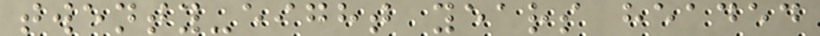twenty-eight years headed
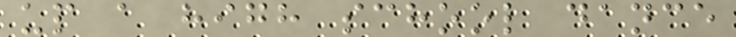up a high school dance
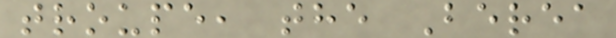troupe, the Berea
